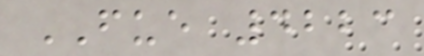FUE 4223
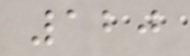120
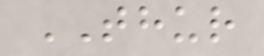THUR
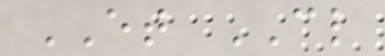ET CL
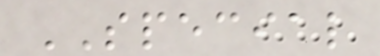SPECIAL
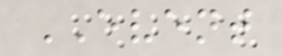EVENT
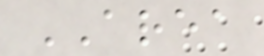AREA
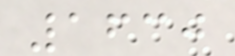1630
